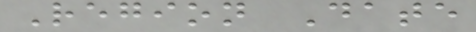Region Date
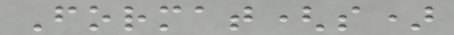Format(s)
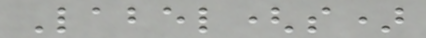Label(s)
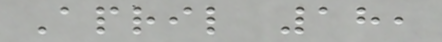April 18,
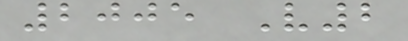2005 V2
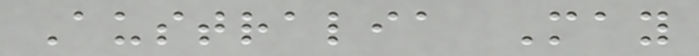Australia May
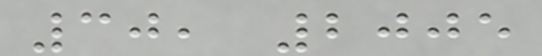30, 2005
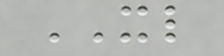XL
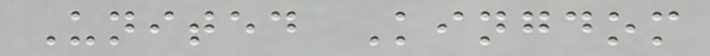United Kingdom
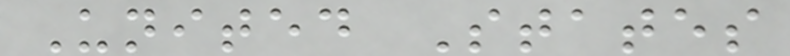United States
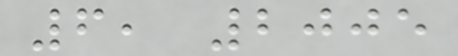6, 2005
